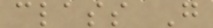class G
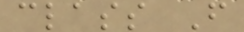class F
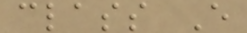class E
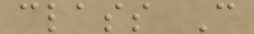class C
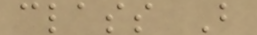class B
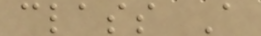class A
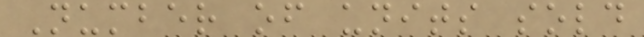Number of units sold
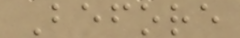Before
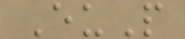EuP
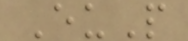EuP
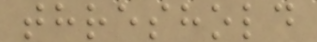threshold
